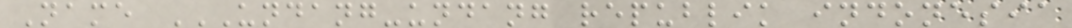Name UNDANG-UNDANG REPUBLIK INDONESIA
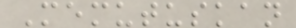Memutuskan
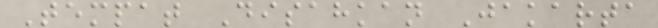Tempat Disahkan Jakarta
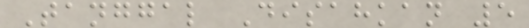Tanggal Disahkan 5
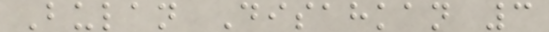Bulan Disahkan 3
